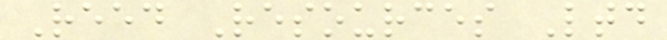Reed Resources Ltd
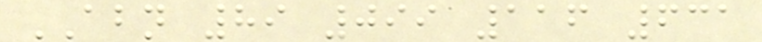ABN 89 099 116 631
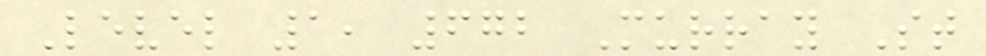Level 1, 672 Murray St
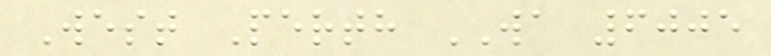West Perth WA 6005
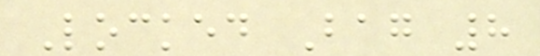Locked Bag 8
